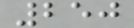250
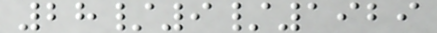28/9/1929
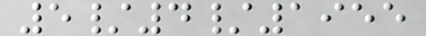5/4/1955
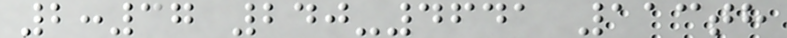2:37 240-4641 113th
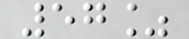57%
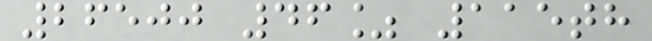26500 46% 115th
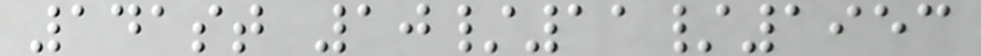141st 10/11/1953
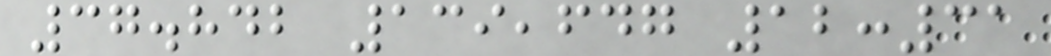37.842 139,647 12:31
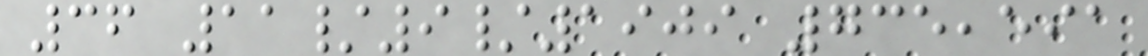36 11/9/1909 735,591
